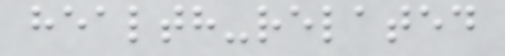health-related
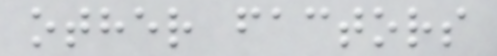other factors
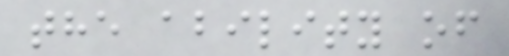the ability of
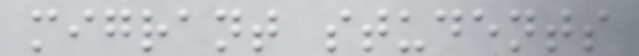migrant students
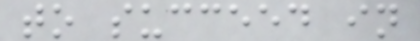to succeed in
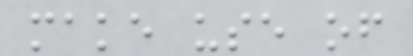make use of
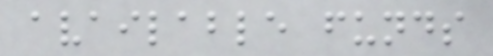available funds
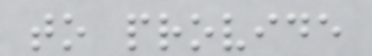to provide
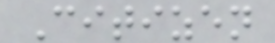Citizen
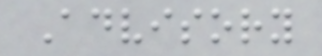Advisory
